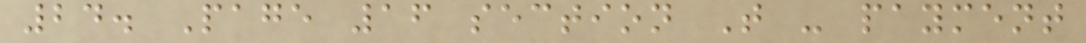24. Page 16 section T - payment
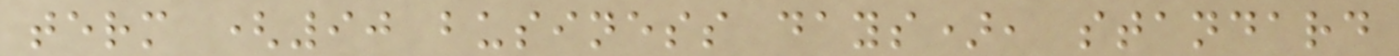term (90 business days), standard
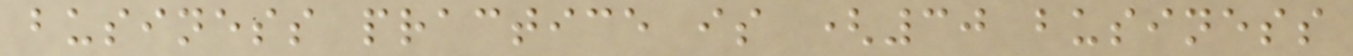business practice is (30 business
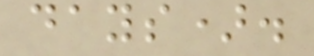days).
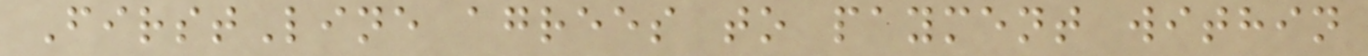FirstLine agrees to payment within
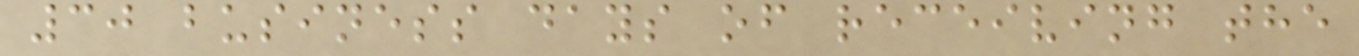30 business days of receiving the
